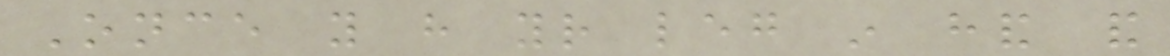Once you have your leg in hand and
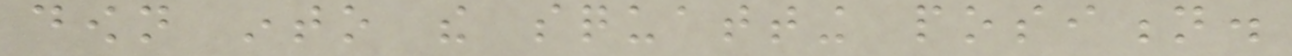down into the squatting position.
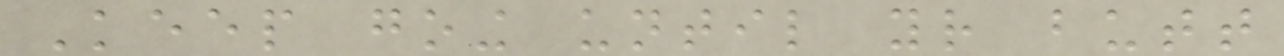Keep going until your butt
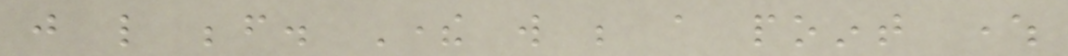just like before. There will be a point where
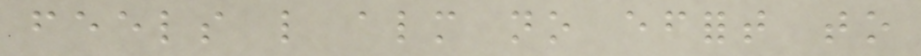feels like almost no effort to
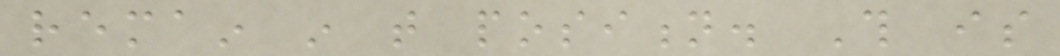remain in that position. This is
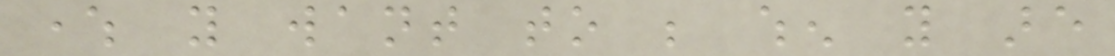where you want to be when you are
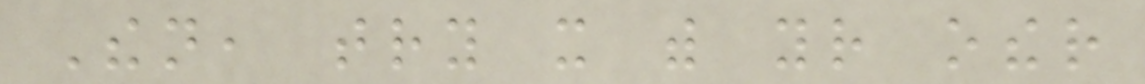Then, try it with your other
